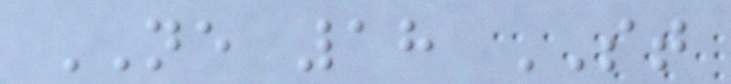NE 18 ST
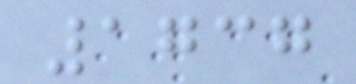1737
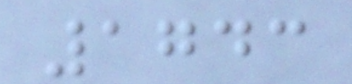1743
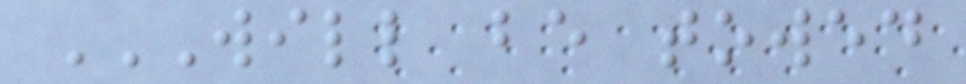WILL BE TOWED
